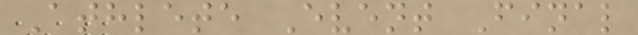Athlete Event Final
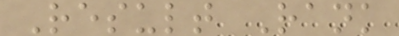Result Rank
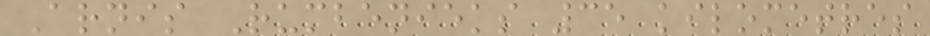Arnis Rumbenieks 35 kilometres
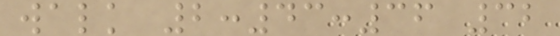walk 2:43:36 32
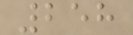258
